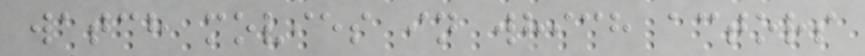watch movies in which actors
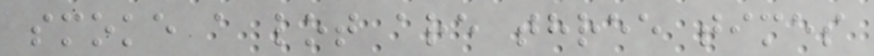smoke a lot are three times
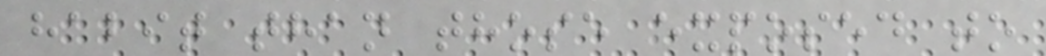habit than those exposed to
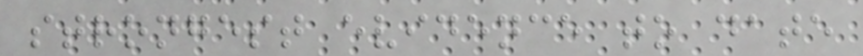strongest evidence to date
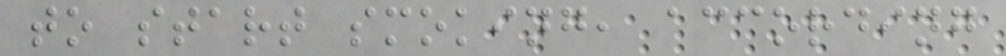to start smoking, according
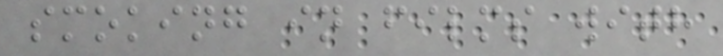smoking in films with
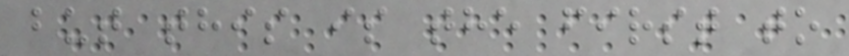but this is the first to
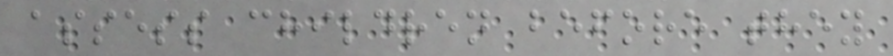assess children before they
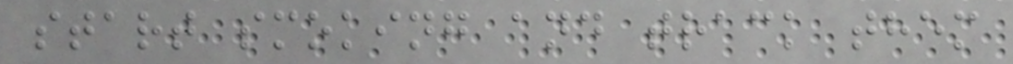start smoking and track them
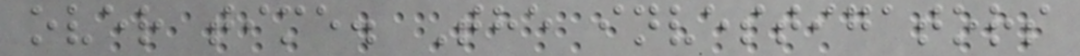over time. The investigators
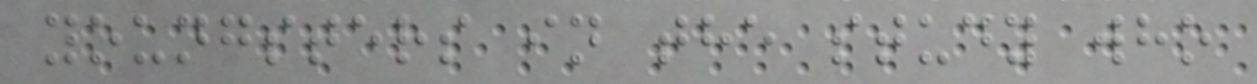youngsters in the study who
